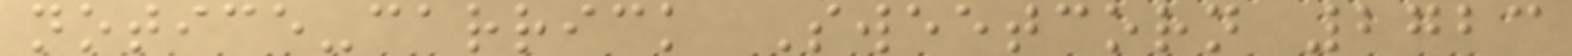notice-carrick Sweetcorn 2723
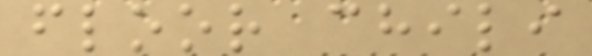floor chili
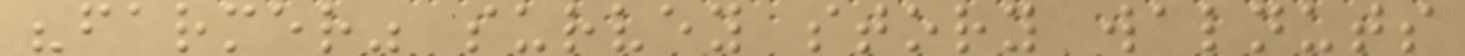"farmer" survey story walnuts
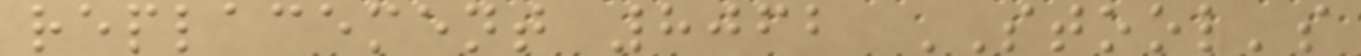replacement 8062 STOOL's
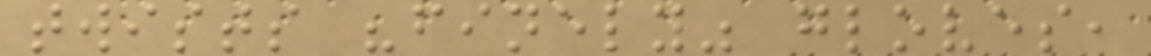twists "finely" gloves,
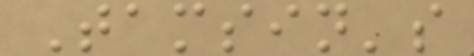Tamsin's
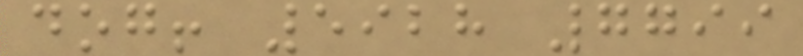dog! 5928 7799
